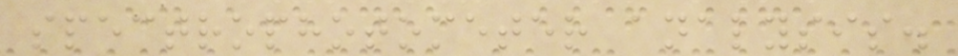spectrophotometer analysis.
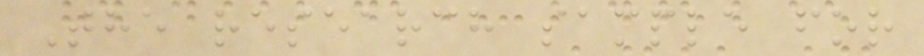The research sample for
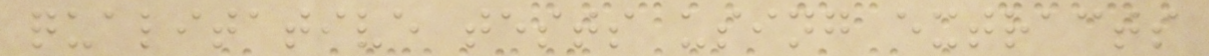qualitative tests using extracts
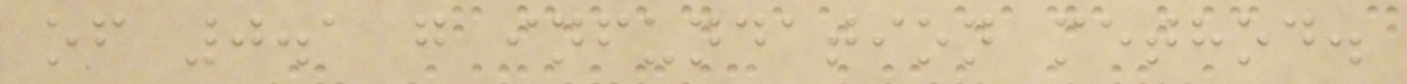of 0.1 g infundation method.
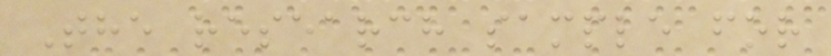The research sample for
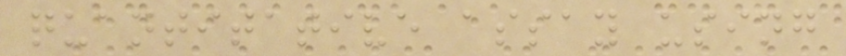quantitative assay using
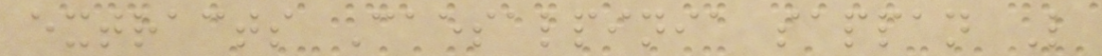extracts Caesalpinia sappan L
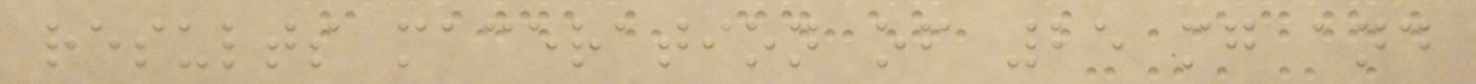results maceration of 25 mg and
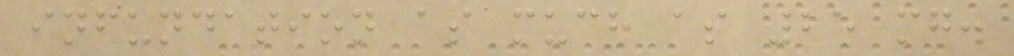infundation as much as 25 mg.
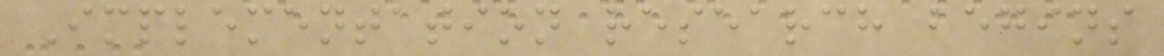Implementation research begins
